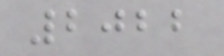2022
